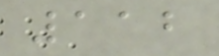112
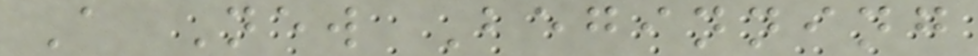A New Beginning
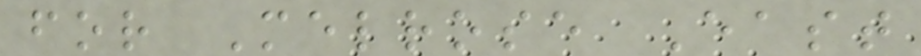for Melrose East
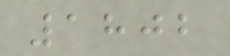1802
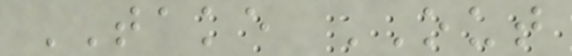TAKE OUT
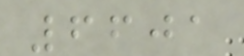6601
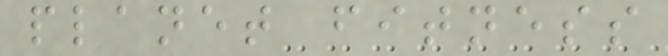planet fitness
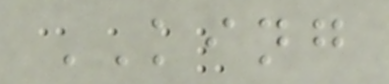KING
